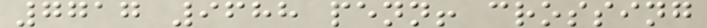7717 9688 penn! crossing
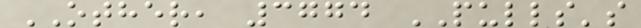OTHER, 3774 PULLS's
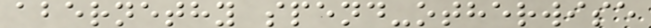abernethy spend-otherwise
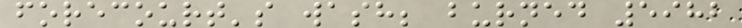forecourt's wash; burned 5982
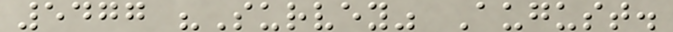5477 "Survey" August.
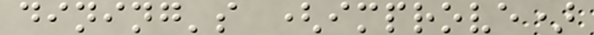dining's (improve)
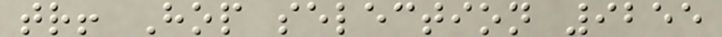tr! Hop selection 9255
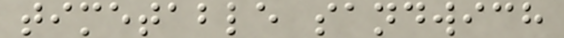timetable sandwich
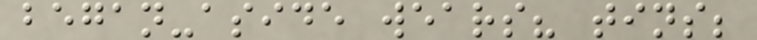began-aside wears? tins;
